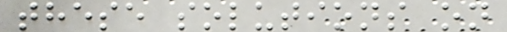these solutions on
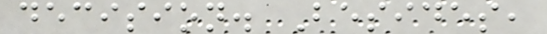decision. Besides,
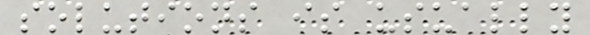solutions is usually
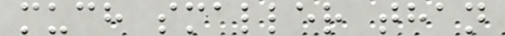much smaller than
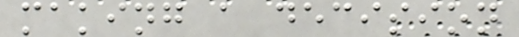making a decision
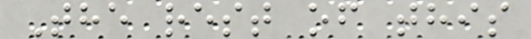The rest of this
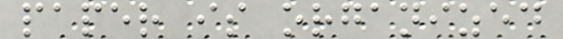paper is organized
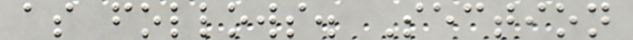as follows. Section
